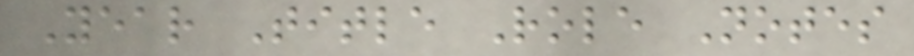Year Title Role Notes
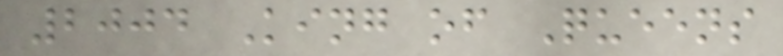2004 King of Queens
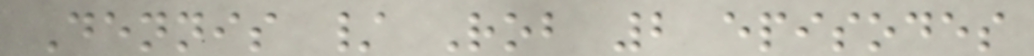Dennis / Rob 2 episodes
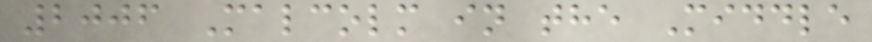2006 Malcolm in the Middle
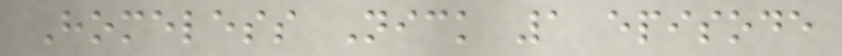Homeless Nick 1 episode
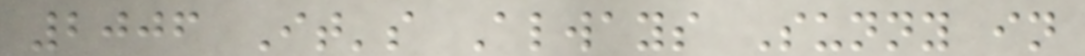2006 It's Always Sunny in
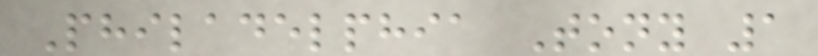Philadelphia Tony 1
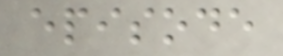episode
